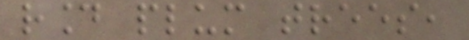round plum trees,
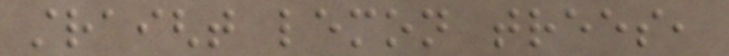straight lemon trees,
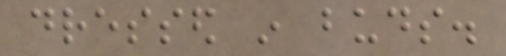dressed in buds.
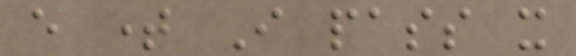every time I pass it
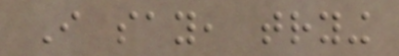I say, trying
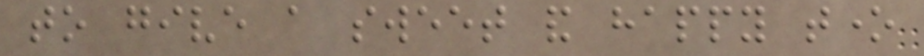to give a sweet and happy tone
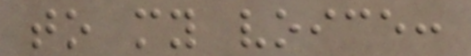to my voice:
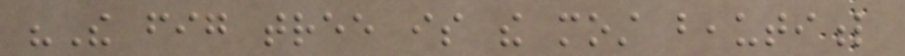"The fig tree is the most beautiful
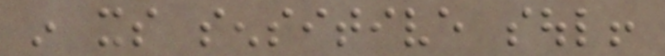in its sensitive soul!
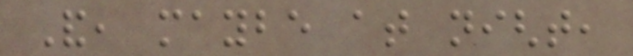And, maybe at night,
